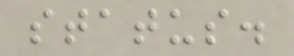status.
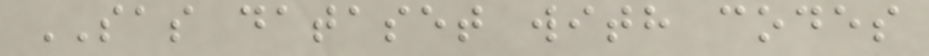SAS dataset with codes
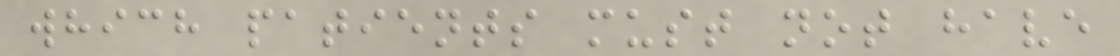which patients must not have
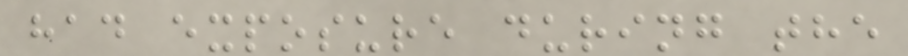had exposure during the
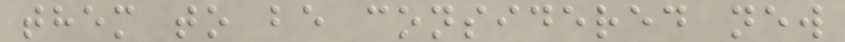them to be considered new
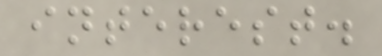interest.
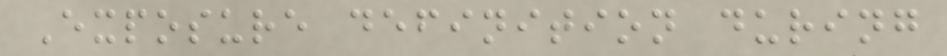Exposure definition during
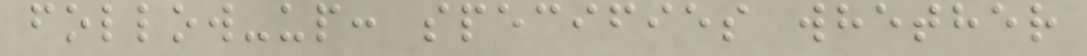follow-up: specifies whether
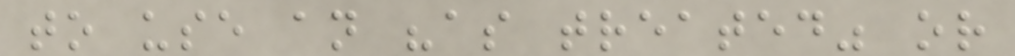to use an "as treated" or
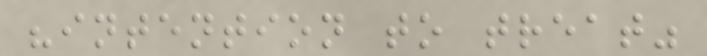"intention to treat"
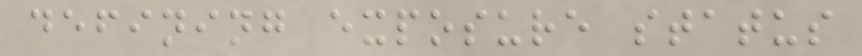defining exposure status
